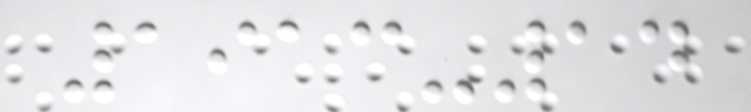1913-14
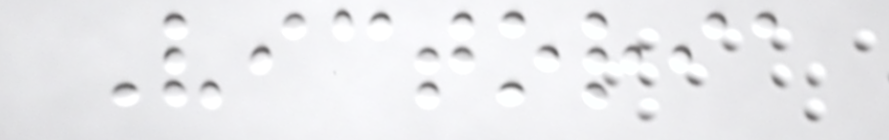Victoria
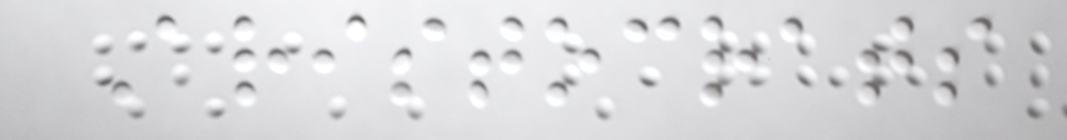Aristocrats
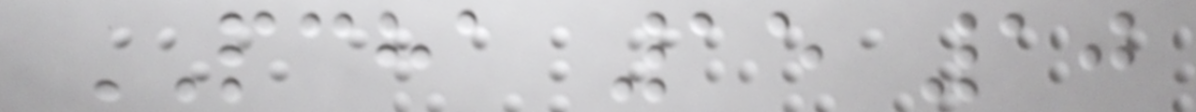PCHA 15 10
